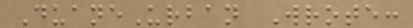DuaneUrban Wrote:
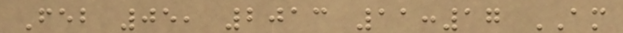Feb 05, 2013 11:17 AM
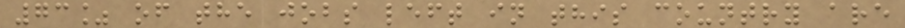73% of the jobs left in this country are
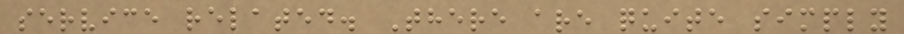service related. There are quite simply
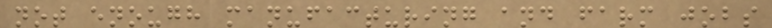not enough manufacturing and farm jobs
